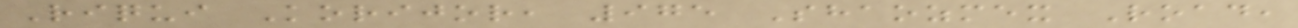Riqui Korijor, 975 Shaozmex Road,
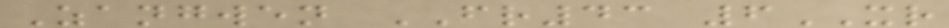Zangwen FR43 6XR
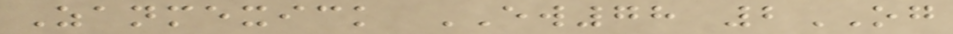Zanmexick EW78 2OG
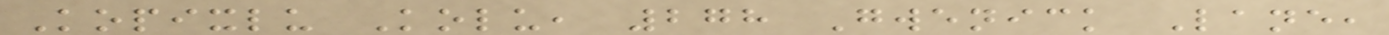Kopixlu Kolu, 278 Gwenick Lane,
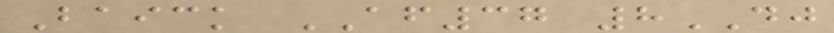Baick AF37 8DJ
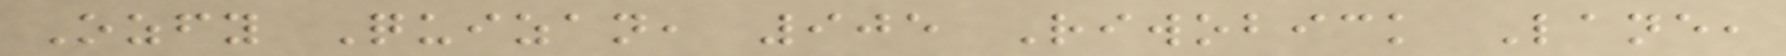Ozfy Quizan, 905 Riwobick Lane,
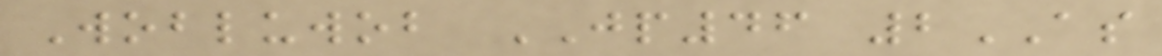Wobluwob JP46 2AS
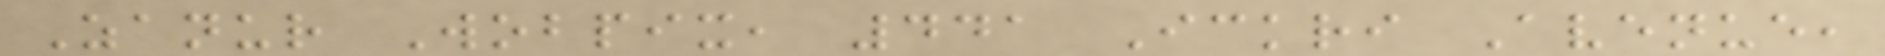Zanur Wobpix, 441 Ickri Avenue,
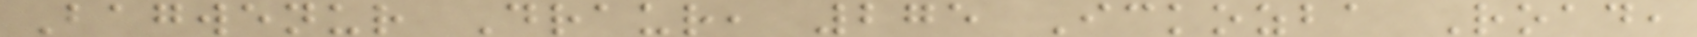Bagwenur Draur, 275 Ickozba Road,
